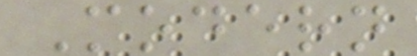Modern
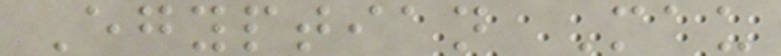Egyptian Mau
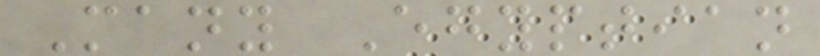Many Egyptian
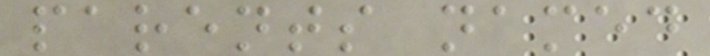parents named
